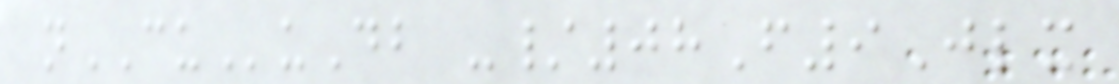nCUuDb -/08F9Jlx
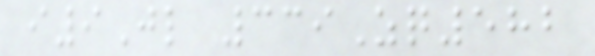i9Jl 339Zq582
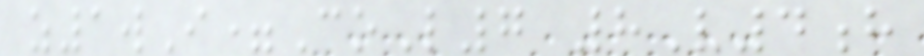z1wI=CoL7 8V4h
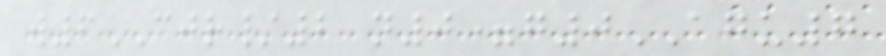w6CJR/2 n0=g0AGU7
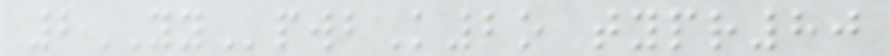2YYpwbK2o typr80
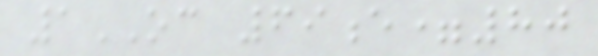1OC 69e=80
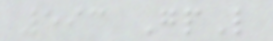593 GpL
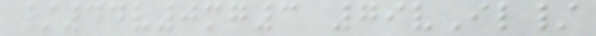/44v0mg3 79vIl/
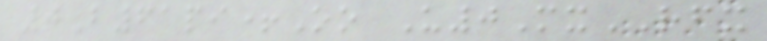0B61pi+Oo U0MxRFX
